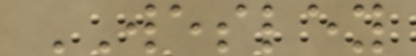WESLEY
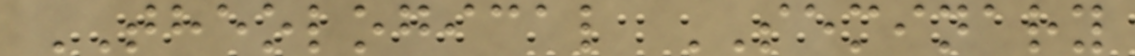THEOLOGICAL SEMINARY
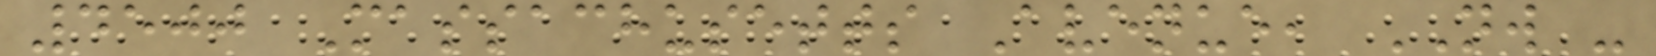4500 Massachusetts Avenue, NW -
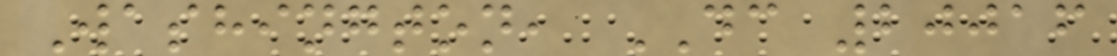Washington, DC 20016
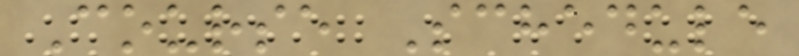Course Schedule
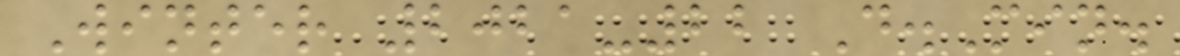Winter 2021-22 D.Min.
